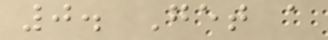0. Get a
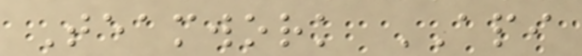Teamwork API
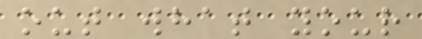out what your
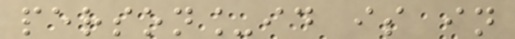person_id is in
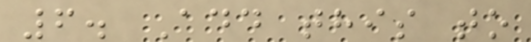6. Add this to
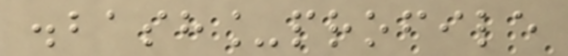.bash_profile
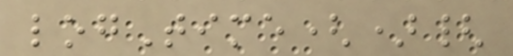logTime(){
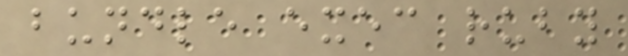bundle exec ruby
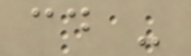cd -
